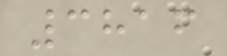3816
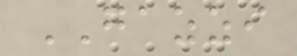GAZZI
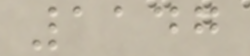1147
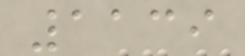1139
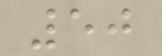50
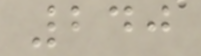240
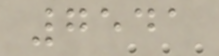7541
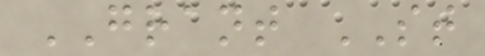GRANT ST
